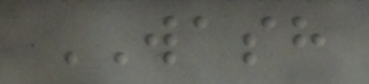WASH
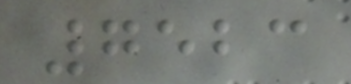7523
